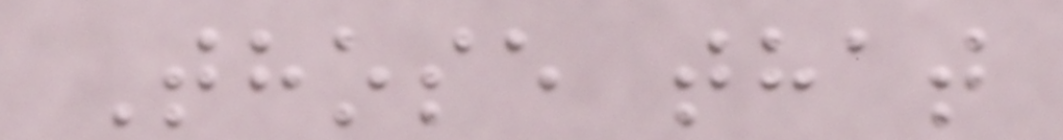Those that
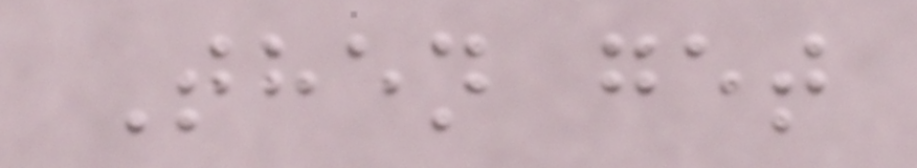Then get
